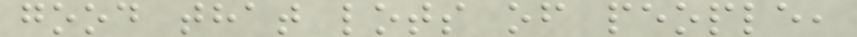good that lots of people,
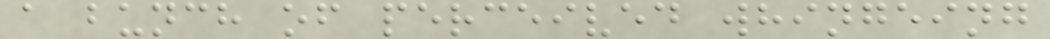a bunch of perceived whingeing
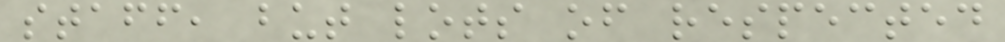staff, but lots of respected
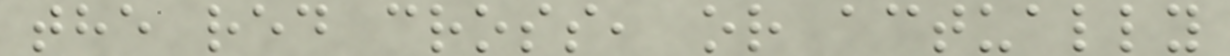the red cross, or actually
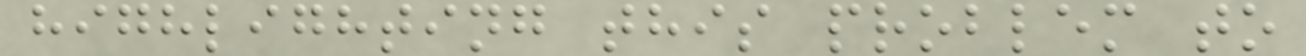highlighting this problem to
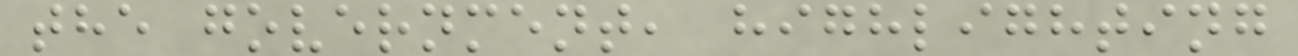the government, highlighting
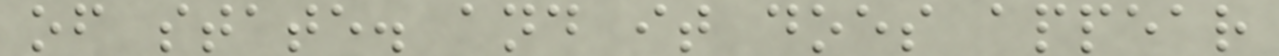of state. and it does appear
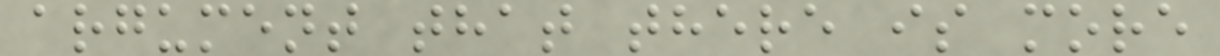argument that there is more
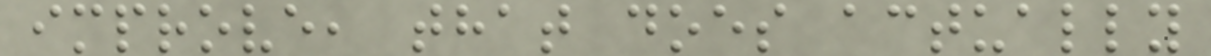improve, that does actually
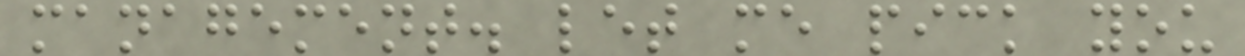management. let me pick you
